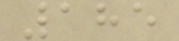185
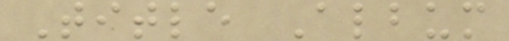Title Album
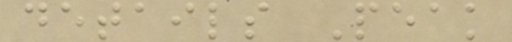details Peak
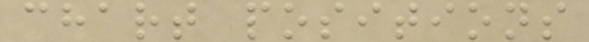chart positions
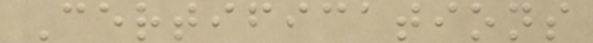Certifications
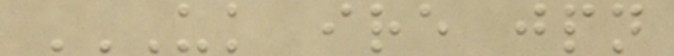UK IRE JPN
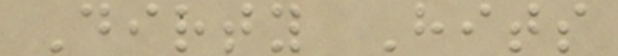Dirty Hits
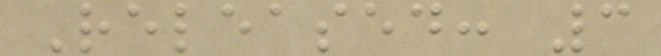Released: 3
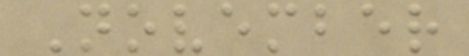November
